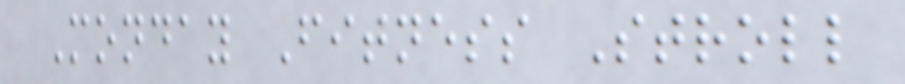Monday Fitness Stroll
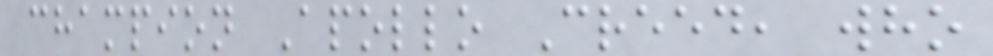champion Apollo Creed, who
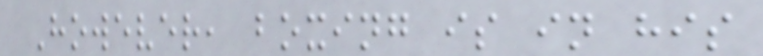However, boxing is in his
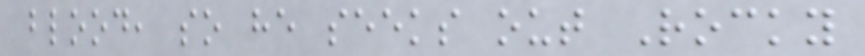blood, so he seeks out Rocky
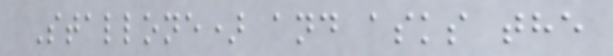Stallone) and asks the
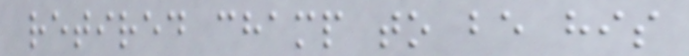retired champ to be his
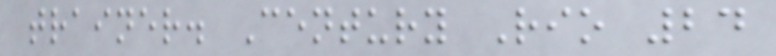trainer. Century Rio 24
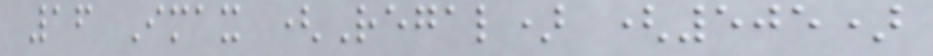16 Imax (Regal) (505)
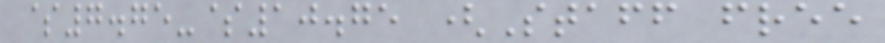$7.75-$10.75 (Staff free
